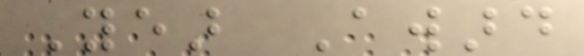Year Award
